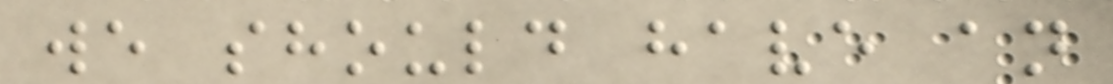we should have an
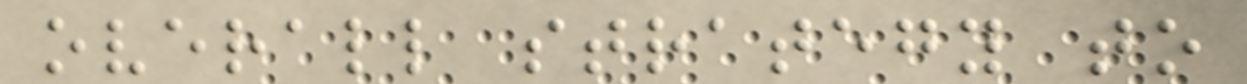overall strategy to
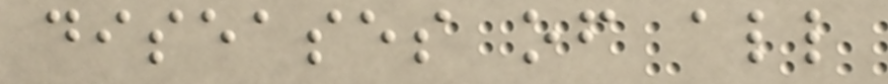diseases of all
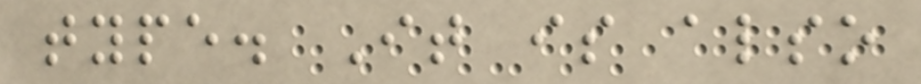type. It is also
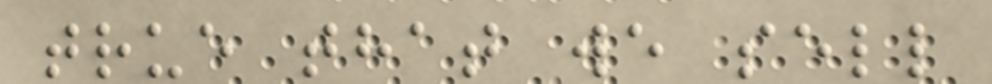true that we sell
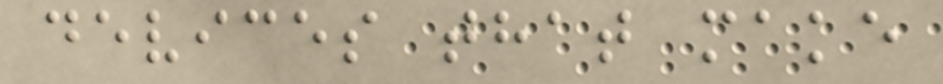devices that make
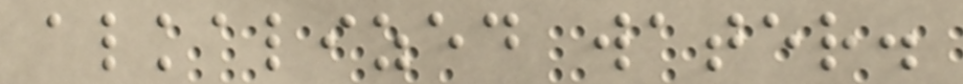alkalized water.
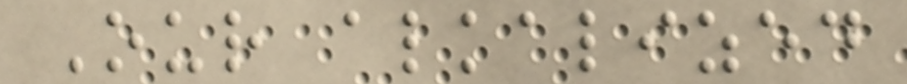Our alkalized
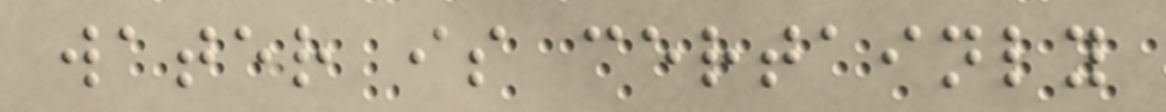water is certainly
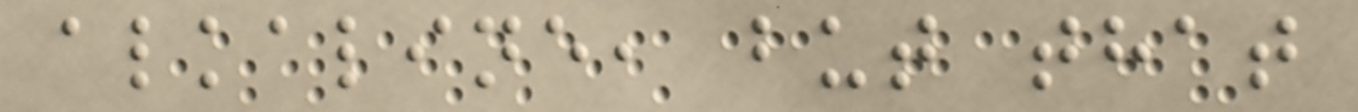alkaline, but that
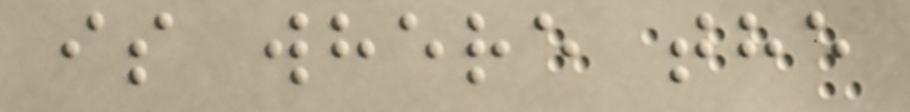is where the
